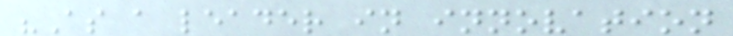"As a leader in innovation
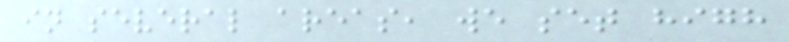in several areas, we set high
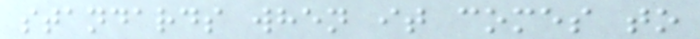standards when it comes to
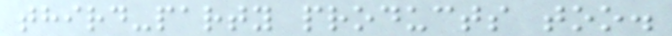third-party products too.
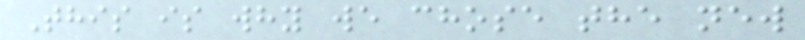This is why we chose the new
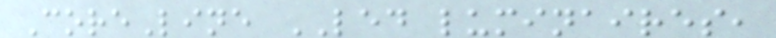CoreLine LED luminaires,
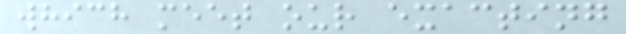which meet our exacting
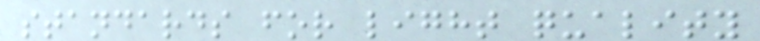standards for light quality
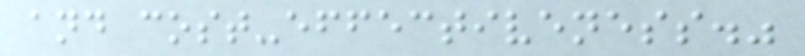and cost-effectiveness."
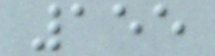155
